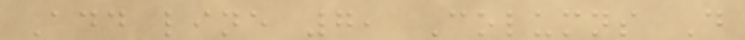Add line 7, Columns D
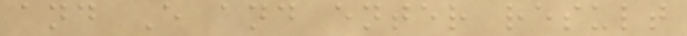and E and enter result
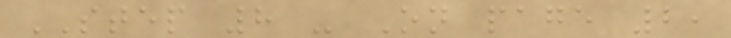STEP 8 - On page 2,
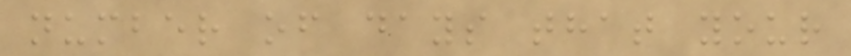number of days that your
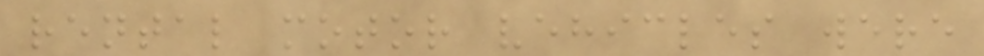rental motor vehicles were
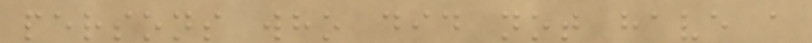persons who did not have a
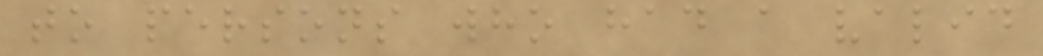to persons who had a valid
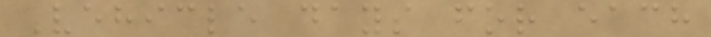Vehicle days for each
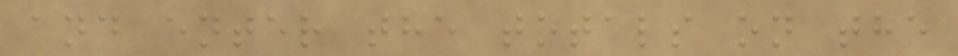and enter the totals on the
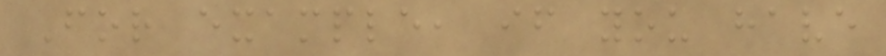For example, if you have
